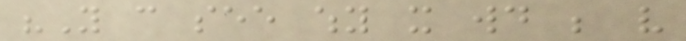"You can see why it would be very
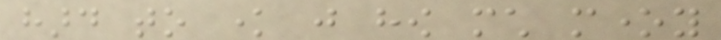hard to know just how much money
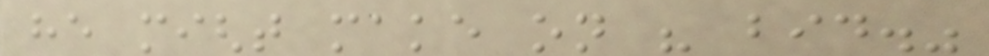he might make on his bid."
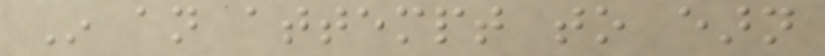In an attempt to earn
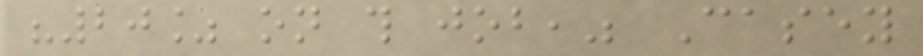"20% on this job," Casey
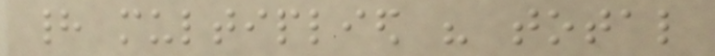had multiplied his total
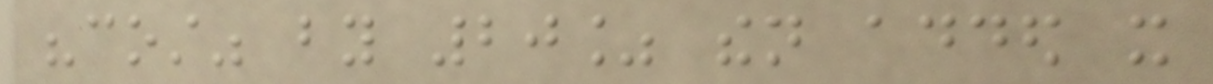"cost" by 20% then added it
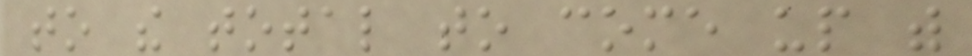to the total to come up with
